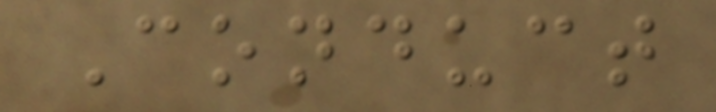Conduct
